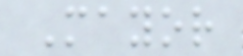Mayor
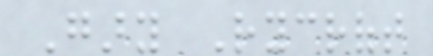Gary Rycroft
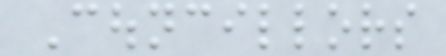Councillors
